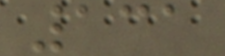131
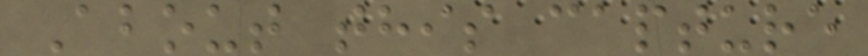About this capture
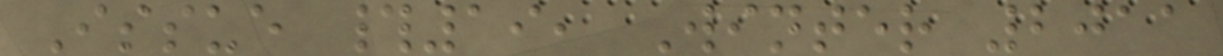Issue #19, Winter 2011
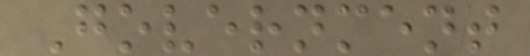Government
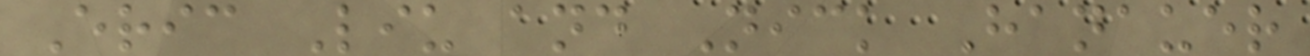Eric Liu and Nick Hanauer
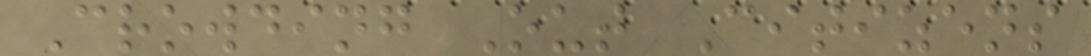Crowding Out Citizens
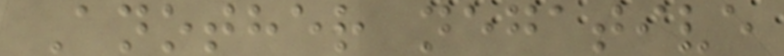Another negative
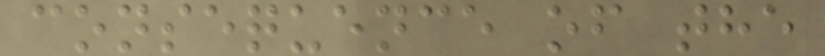consequence of the
